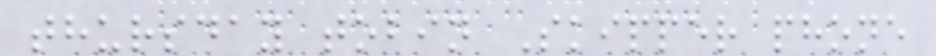thursday tobin Skipper phone
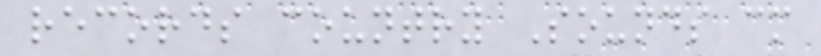records country Sounds cm
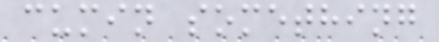cumin something
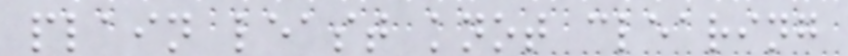plain least knot clearing
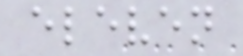eleven
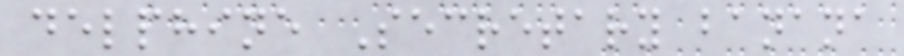delphine Secretary banana
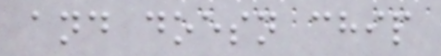and doesn chip
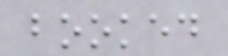booked
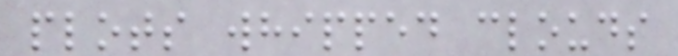plots whipped clouds
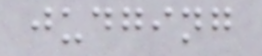judging
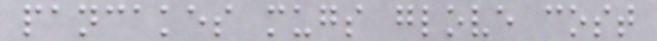pancakes mugs glove cost
